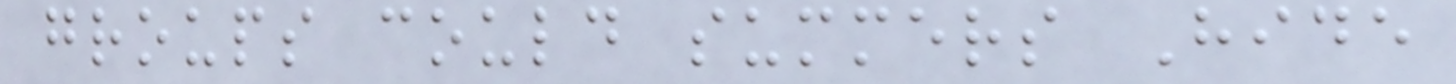groups could summers Hide
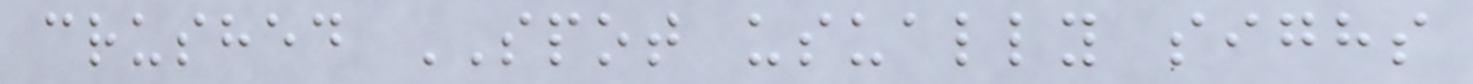crushed SPOT usually sighs
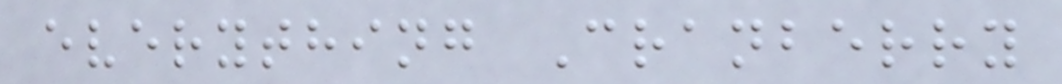everything Cranberry
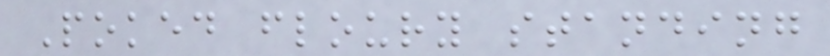Poked floury standing
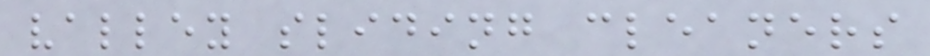valley sliding cleaners
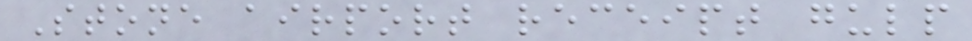Stone airport receipt gulp
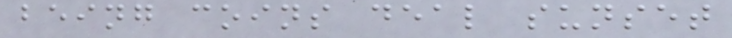being coins deal sunset
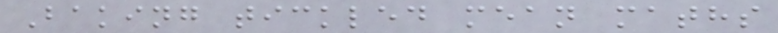Baking tickled mean maths
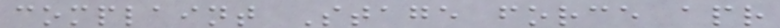complaint Stage force apr
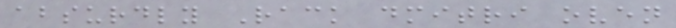absurdly Rack dmitri oven
